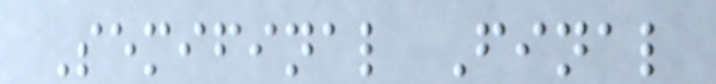Semifinal Final
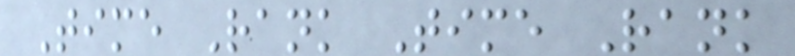Time Rank Time Rank
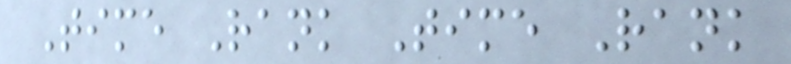Time Rank Time Rank
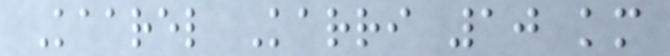Kaarel Karri 10 km
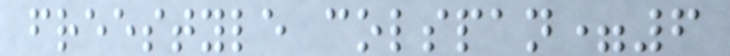freestyle colspan=6
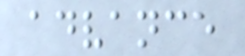advance
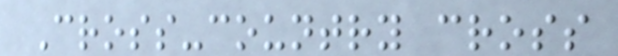Cross-country cross
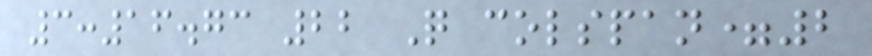3:16.73 22 Q colspan=2
